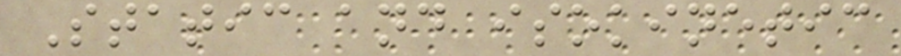Static and isokinetic
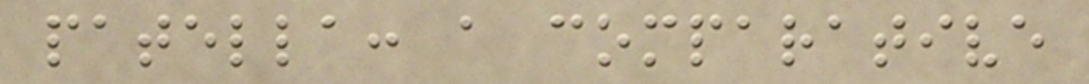patella: a comparative
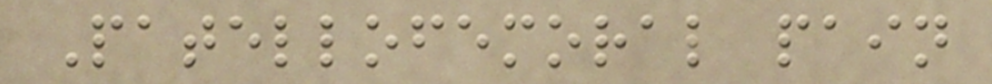Patellofemoral pain
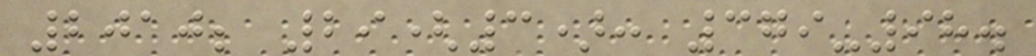2010; 29(3): 379-98.
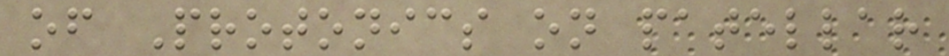of Protonics on patellar
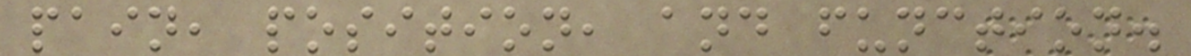pain, position, and function.
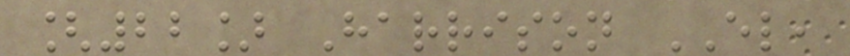[22] Harrison EL,
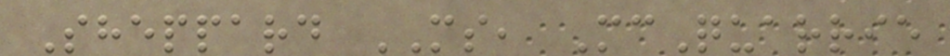Sheppard MS, McQuarrie
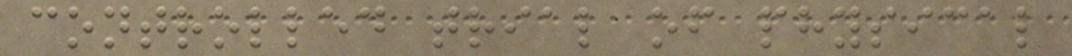controlled trial of physical
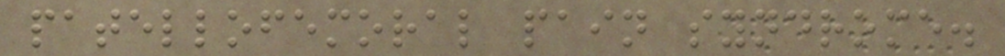patellofemoral pain syndrome.
